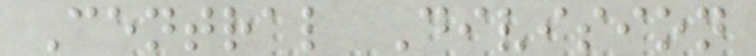Central Division
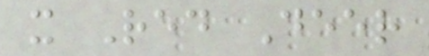x Red Deer
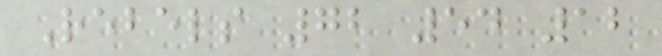Rebels 72 54 12
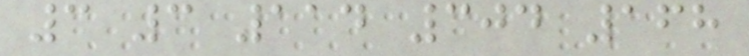3 3 114 304 168
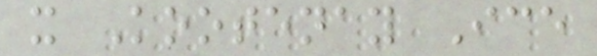x Kootenay Ice
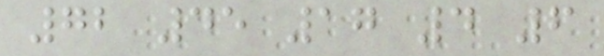72 45 17 4 6
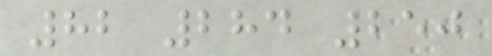82 284 250
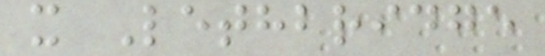x Lethbridge
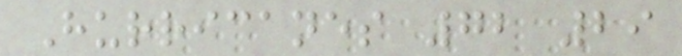Hurricanes 72 29
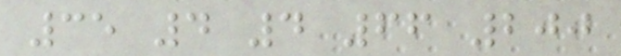35 4 4 66 200
